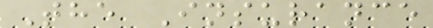The Insurance
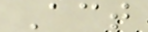Act
